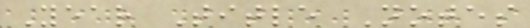Year Title Notes
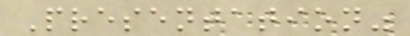Presentation"
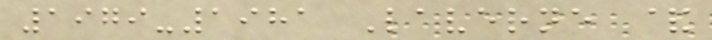1979-1981 Laverne &
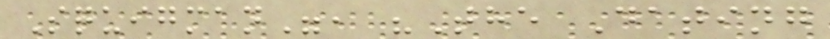Squigman", "The Dating
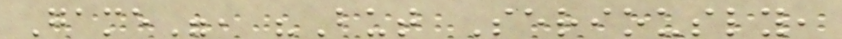Game", "But Seriously,
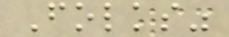Folks"
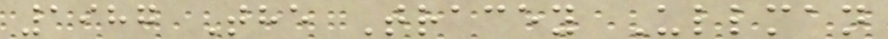1987 The Tracey Ullman
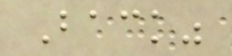Back"
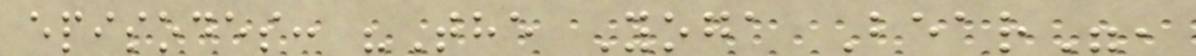episodes: "The Yoga Bear",
